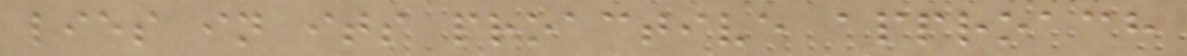lies in its proactive approach
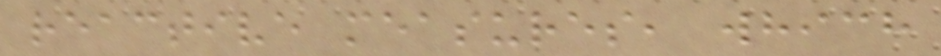reactive measures, which
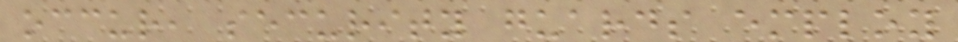occur, security guards employ
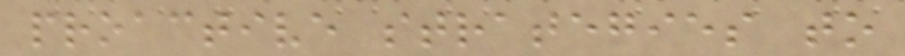proactive strategies to
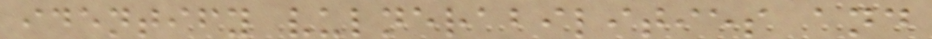identify vulnerabilities and
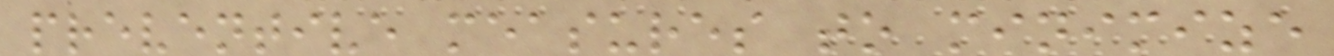preventive measures to minimize
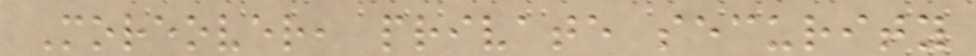Moreover, private security
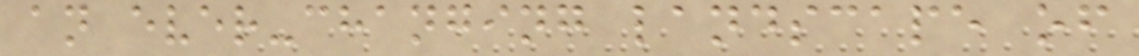an ever-changing landscape of
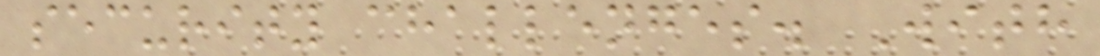security challenges. With
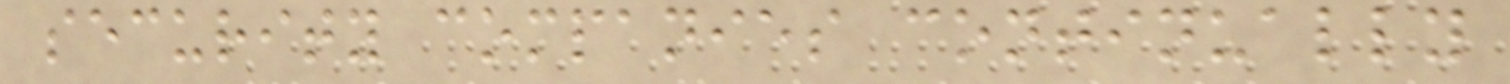security companies continually
